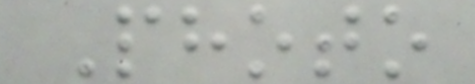Photo
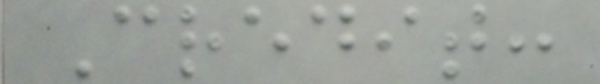Credit:
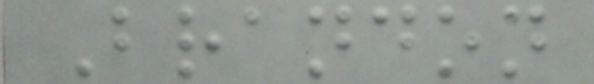Brandon
